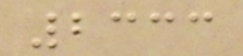2333
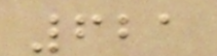621
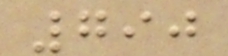790
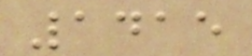1415
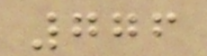776
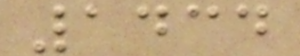1434
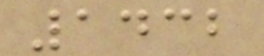1432
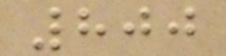800
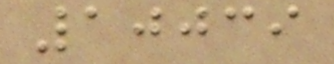10039
